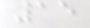15
